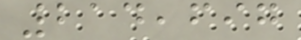214,697
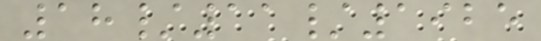18/11/1925
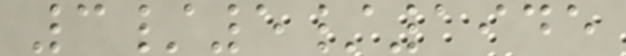3/5/1945
